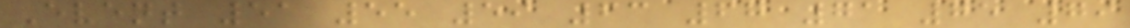Event 51 55 59 63 67 71 75 79
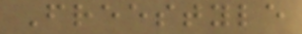Freestyle
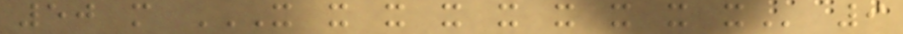50 m X X X X X X X X X 9
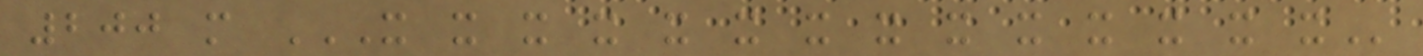200 m X X X X X X X X X X X X X X
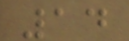14
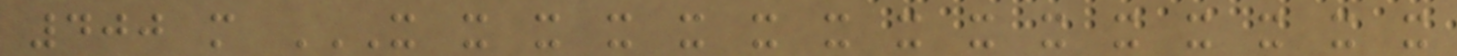400 m X X X X X X X X X X X X X X X
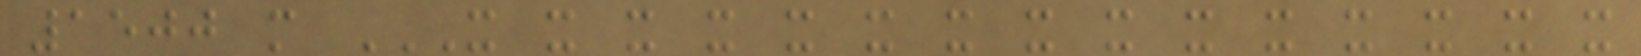1500 m X X X X X X X X X X X X X X X
